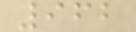962
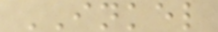INKEL
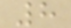8
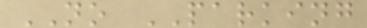NO PARKING
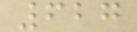627
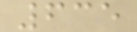635
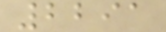2291
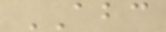ABC
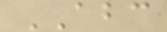ABC
